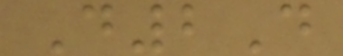D2D
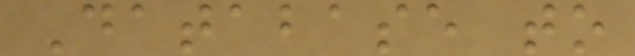Database to
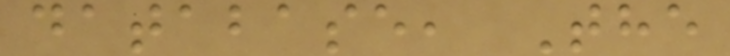database, The
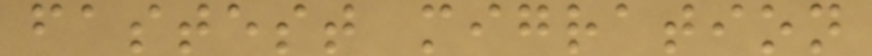fastest migration
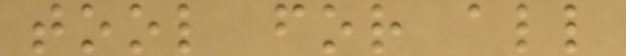tool for all
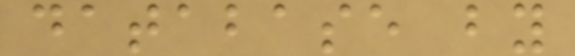database by
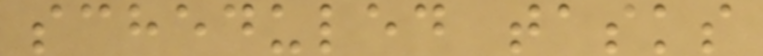scheduled tasks
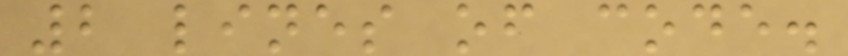2 lines of code.
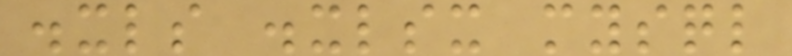.xls .xlsx mysql
